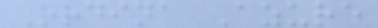Ordina Azure
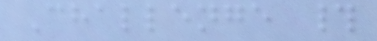Challenge #
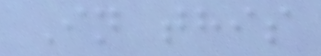In this
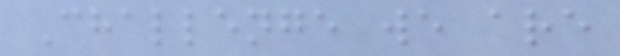Challenge we are
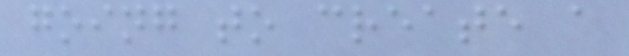going to create a
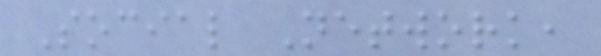Social Network,
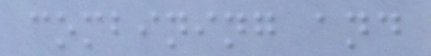combining and
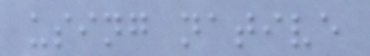using native
